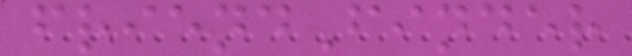friendFinder
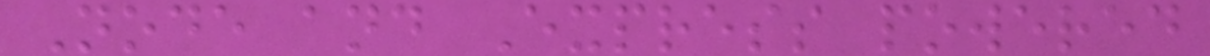Node and Express powered
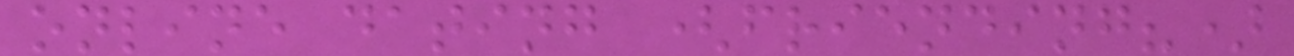online dating (friending?)
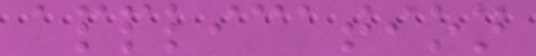application
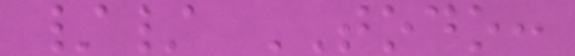// TODO:
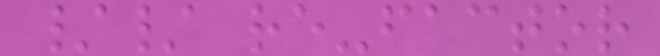// re-factor
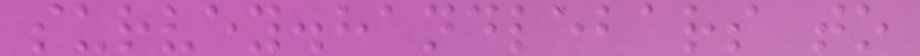survey.handlebars to
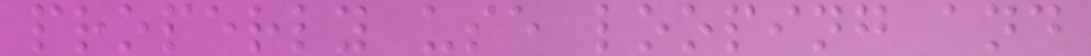properly use looping and
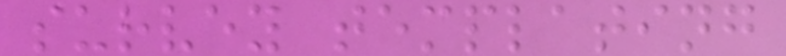survey templating
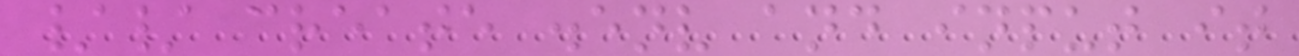// create .env and input it
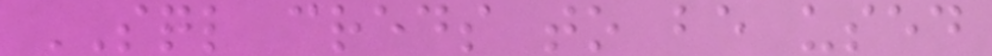SQL creds to be used
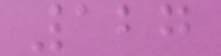127
